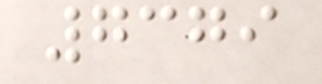7379
